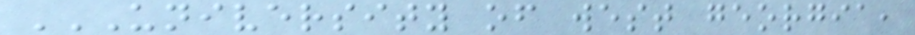UNIVERSITY OF WEST GEORGIA,
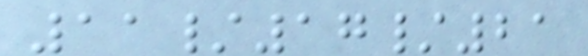11/17/21
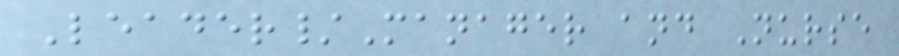Leader/Manager and Nurse
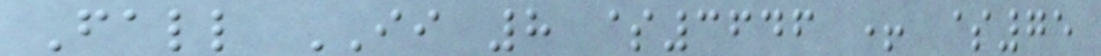Fall II 8 $3646 + $75
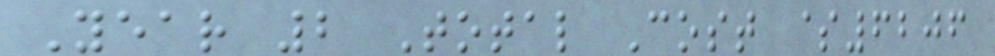Year 2 Total Cost $6206
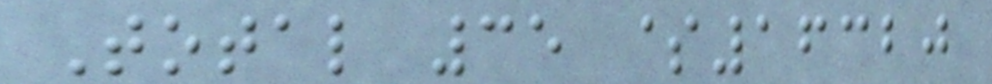Total 35 $16320
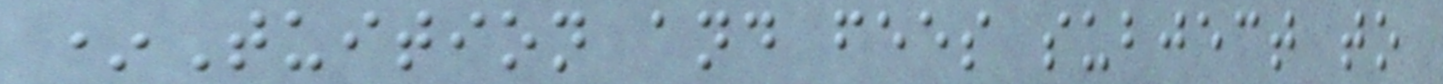*Tuition and fees subject to
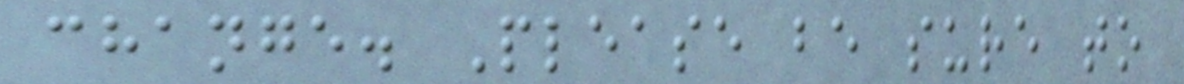change. Please be sure to
